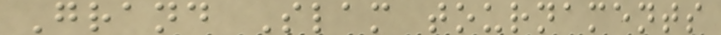Grand Slam tournaments
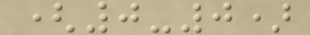(0-0)
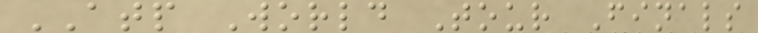ATP World Tour Finals
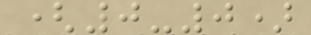(0-0)
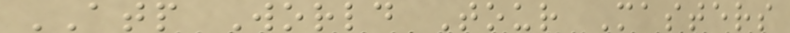ATP World Tour Masters
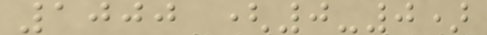1000 (0-0)
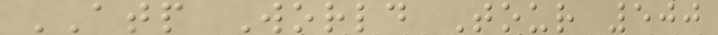ATP World Tour 500
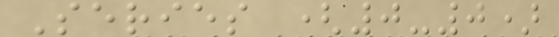Series (0-0)
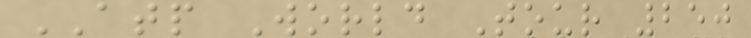ATP World Tour 250
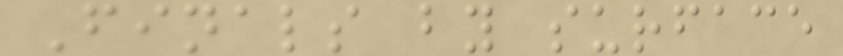Finals by surface
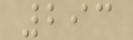293
